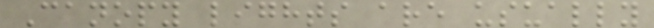Canopy lights are usually
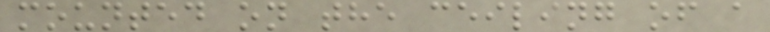mounted on the ceiling of a
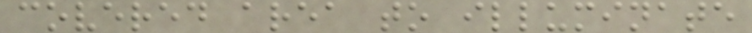covered area to illuminate
